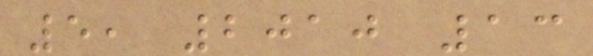5, 2010 13
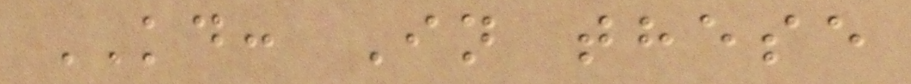KD: In these
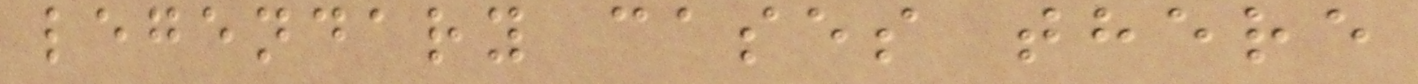legendary cases there
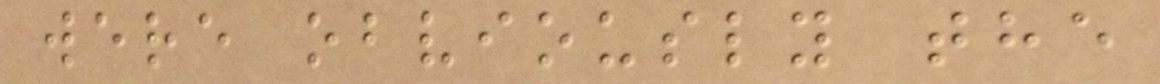were obviously the
